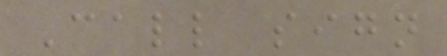Call sign
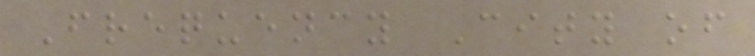Frequency City of
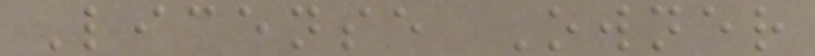License Owner
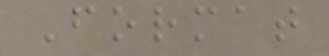Format
